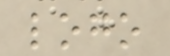logo
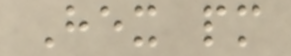Hex pm
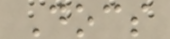Docs
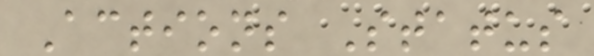Actions Status
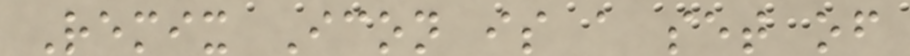Remix Icon is a set of
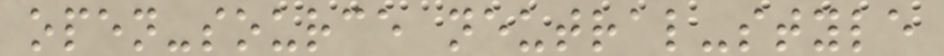open-source neutral-style
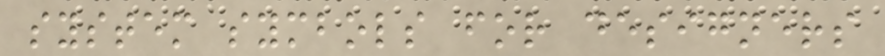system symbols for designers
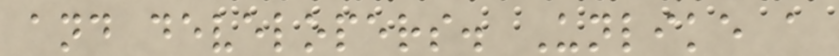and developers. Unlike a
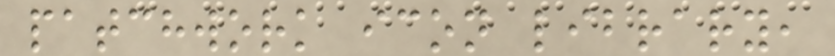patchwork icon library,
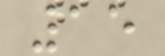15
